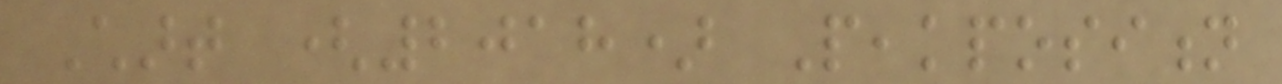Chart (2018) Peakposition
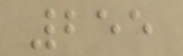255
